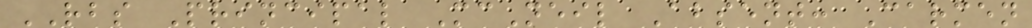RBS Principal McNeil Absent: Carmen
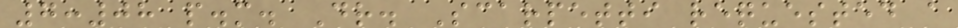7:08 p.m. Dr. Scarpetti requested a
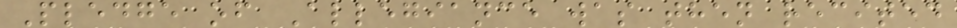Pledge of Allegiance was then recited
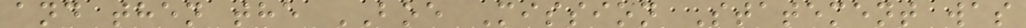and then the BOE Mission Statement was
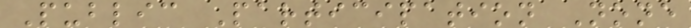Public Participation None
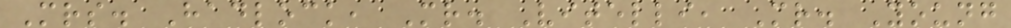Mrs. Hadlock, Mr. Vitelli, Mr. Young
